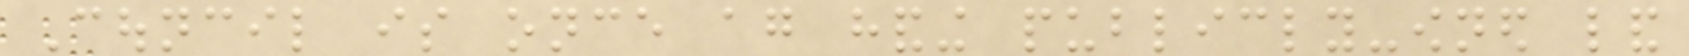Council is once again handing publicly-owned land
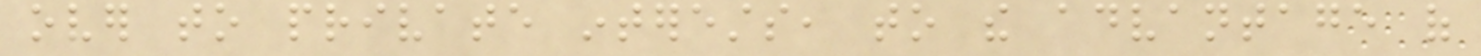over to private interests, to the advantage of
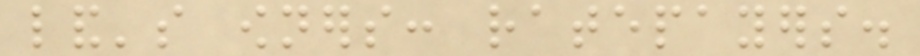land's owners: ratepayers.
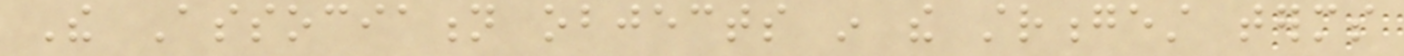The Association objects in the strongest terms
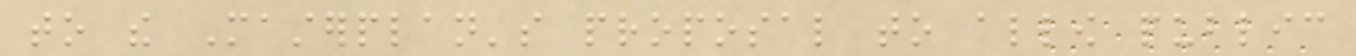to the Masterplan's proposal to allow public
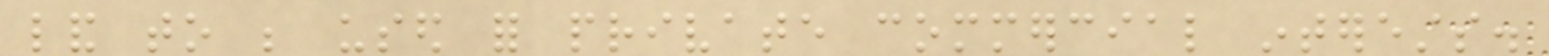land to be used for private commercial interests.
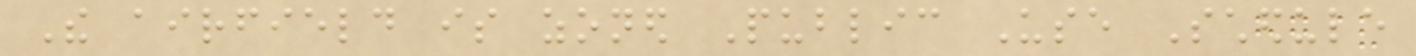The airfield is zoned Public Use Schedule
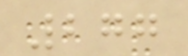277
